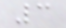3
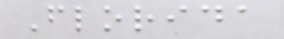Florida
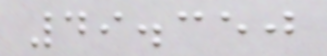49.350
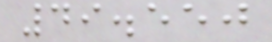49.550
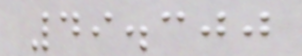49.300
